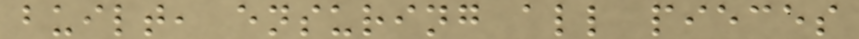built, ensuring all pieces
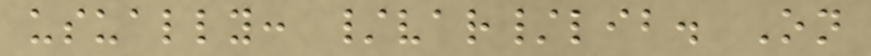usually: /var/lib. On
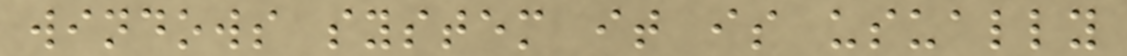windows system it is usually
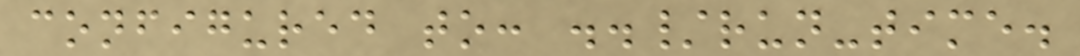configured to: ../run-time.
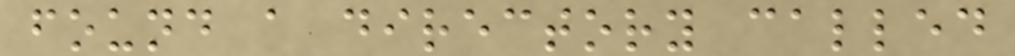found a directory called
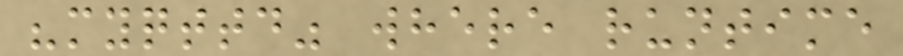"myqttd" where runtime
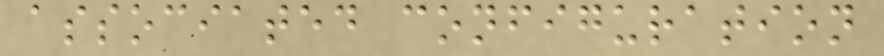associated configuration
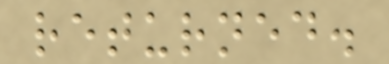returned.
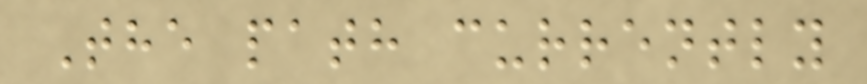The path currently
